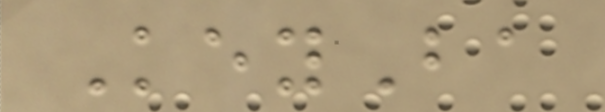KeyBa
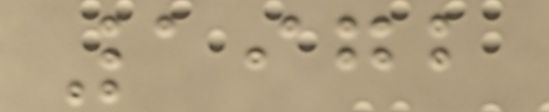1972
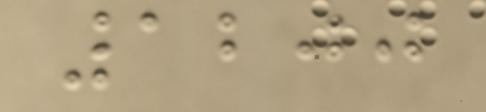1200
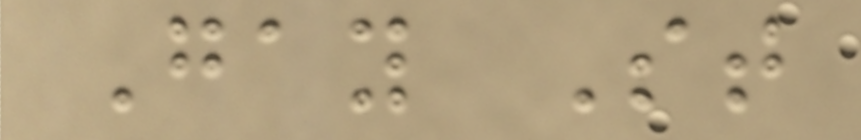Gay St
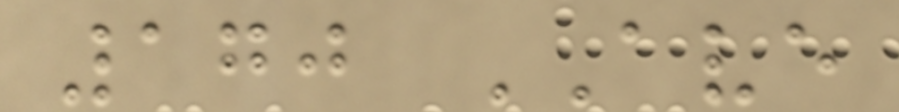170 AVE
